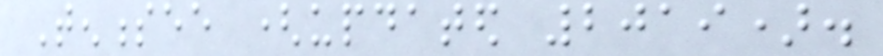Tennessee (updated 2019).
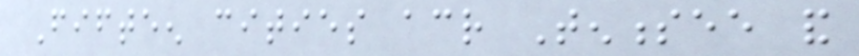Fifteen cities across Tennessee and
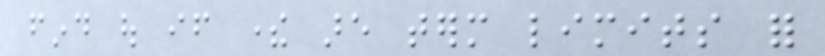find out if there are term limits for
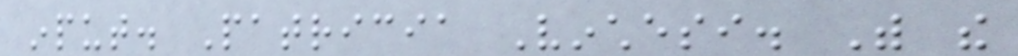input. Patricia Vinchesi. With the
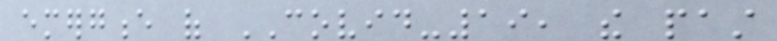emergence of COVID-19, the past
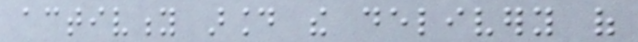activity around the delivery of
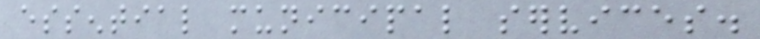essential municipal services.
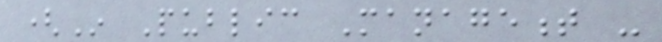(In Public Management -
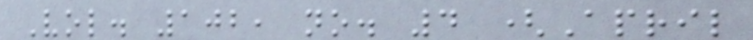Vol. 102, no. 4 (April
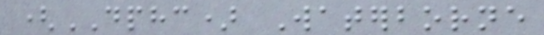(DPHC) Waterborne
